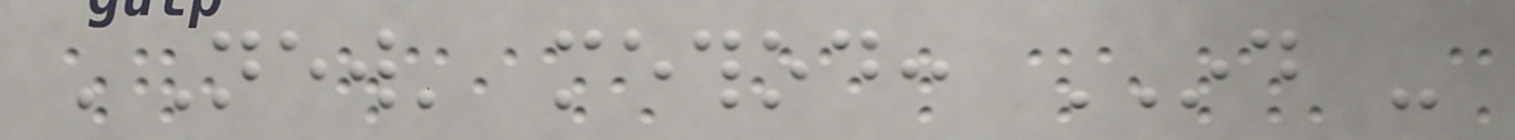'New' method: IND -
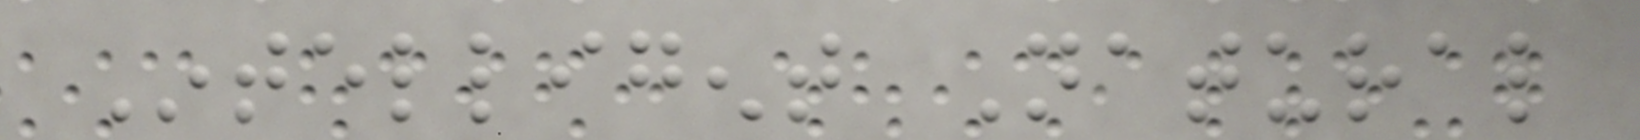Intelligent Natural
